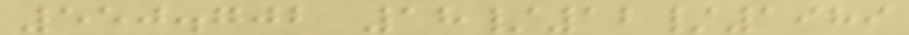550.702 18/12/1989
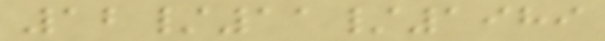12/11/1989
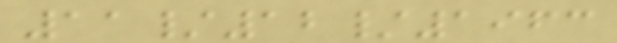11/12/1963
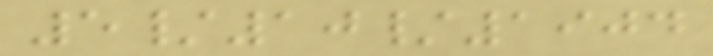5/10/1904
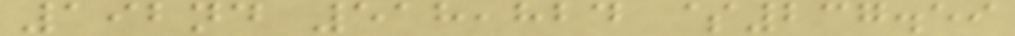192nd 518,824 $237.59
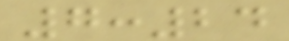7:24
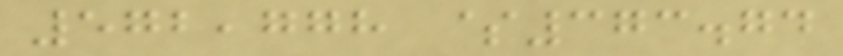572,778 $373.74
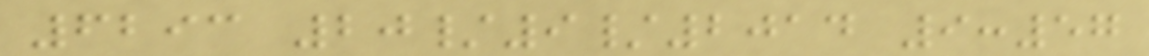6293 20/9/2014 9:57
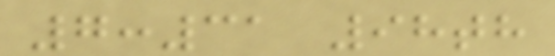7:31 98th
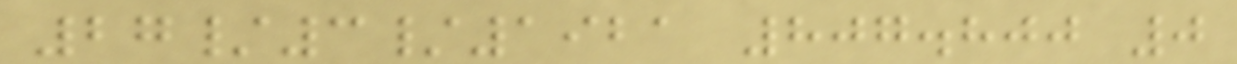27/3/1921 807.800 0
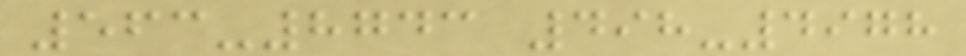563-8743 498-4978
